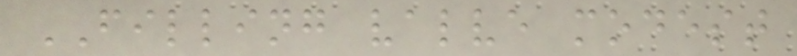FILLING valve modest
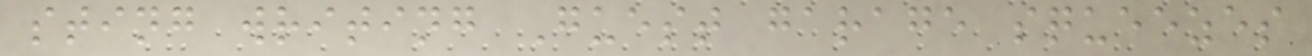sting writing Guest garage squeezes
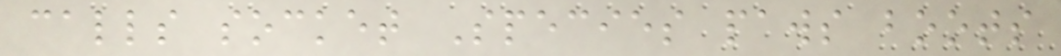calls socket Species paws boots
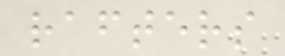rafters
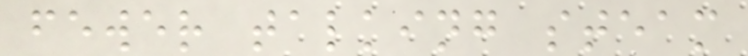fewer talking steam
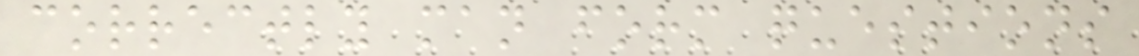correctly man form questions
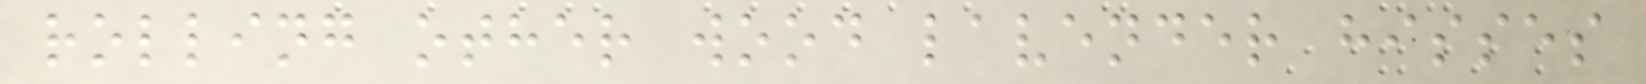rolling other wood lavender hisses
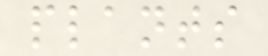plants
